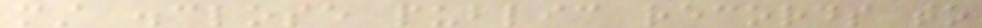must disclose public records to
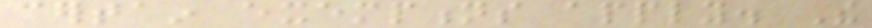certain exemptions apply. The
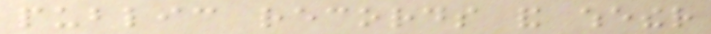public records and whether
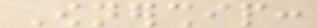Ownership:
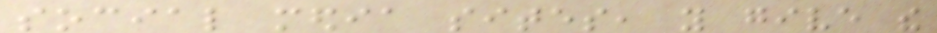social media sites, you give the
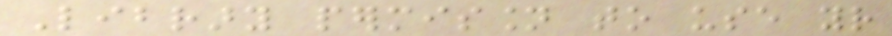Library permission to use your
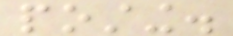posting.
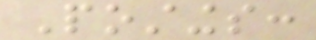Postings:
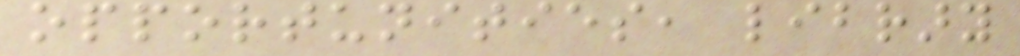opportunities, library
